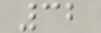32
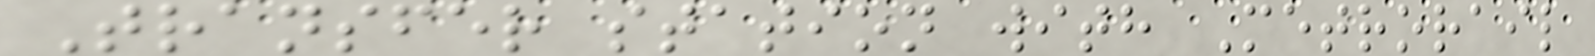Transfer station with Metrorail
